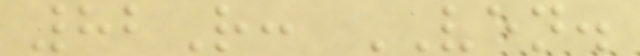82R: VEN.
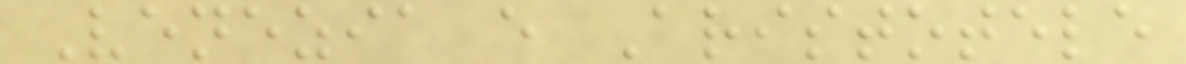Venezia e Aristotele
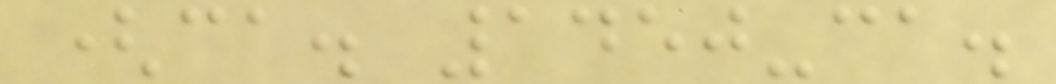(ca. 1450-ca.
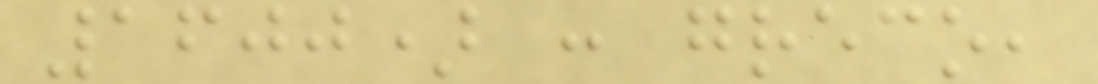1600) : greco,
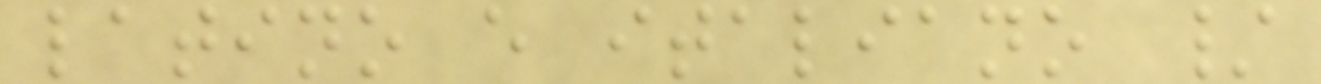latino e italiano /
